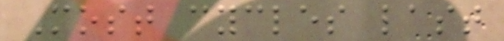Most cycles last
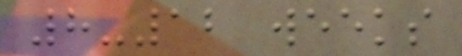8-12 weeks
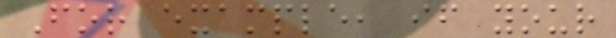For example, if your
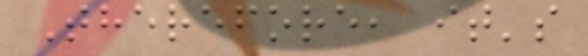Therefore, it's
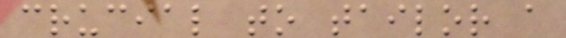crucial to tailor a
